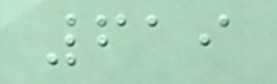619
